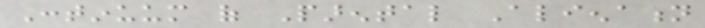Continuum of Parental Alienation
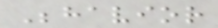Behavior
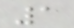1
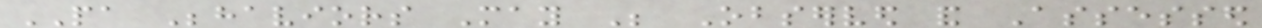PA Behaviors May Be Observed and Assessed
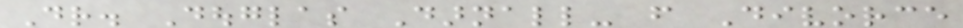Dr. Douglas Darnall- from Divorce
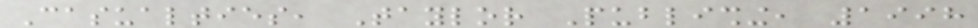Casualties, Taylor Publishing, 1998
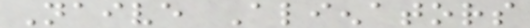Naive Alienators
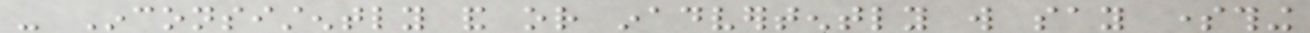- Inconsistently and or inadvertently will say something
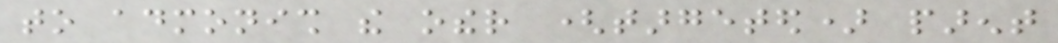to admonish the other (targeted) parent
